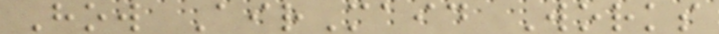How AirMaid Works
